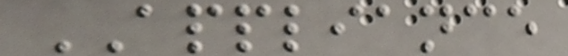APPLIANCE
